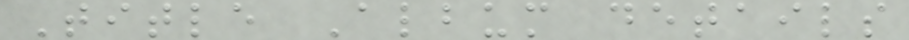Title Album details
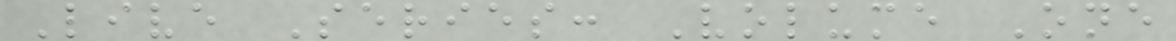Live Series: Volume One
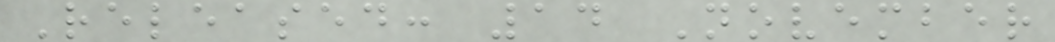Released: 14 November
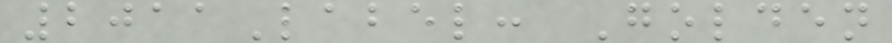2011Label: Golden
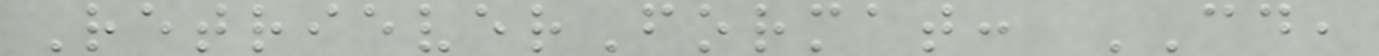RetrieverFormat: CD,
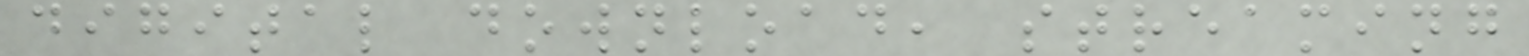digital download, streaming
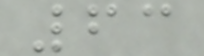63
